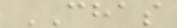CHAS
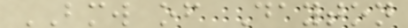BMW of Dayton
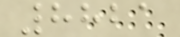8821
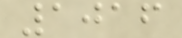1016
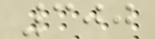300
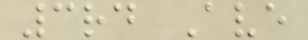3rd Ave
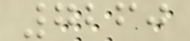7260
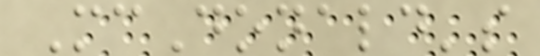McDonald's
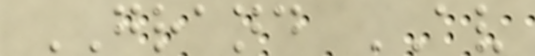GRAND AV
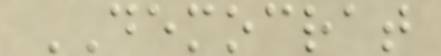DEMOCRAT
